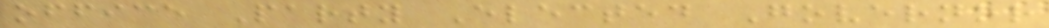office Party Elected Governor
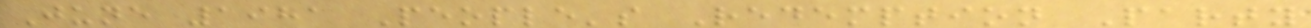June 1981 People's Redemption Party
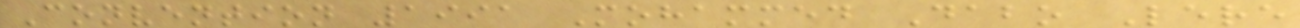Convention 1991 Mohammed Dabo Lere
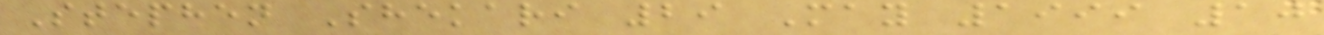Stephen Shekari 29 May 1999 10
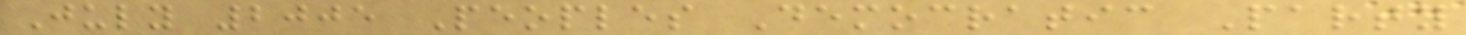July 2005 Peoples Democratic Party
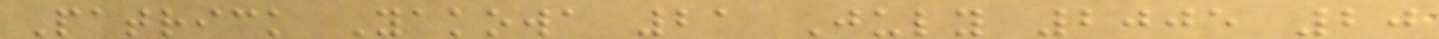Patrick Yakowa 21 July 2005 20
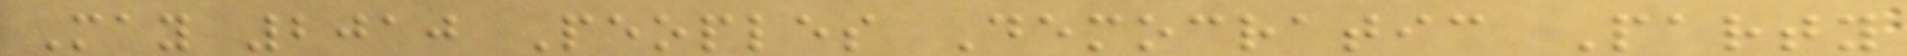May 2010 Peoples Democratic Party
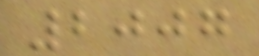2007
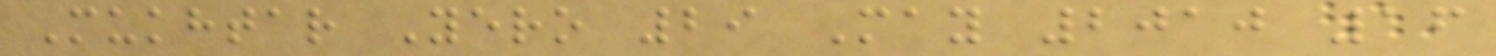Mukhtar Yero 29 May 2010 16
